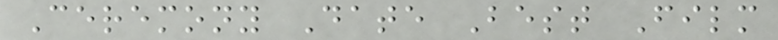Ceremony Date Best Film
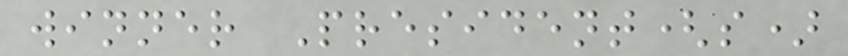winner President(s)
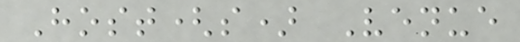Host(s) Venue
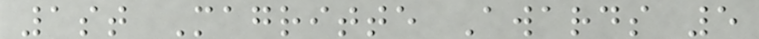1st Magritte Awards 5
